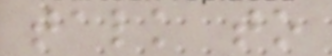talk to
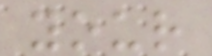your
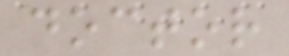doctor
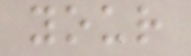your
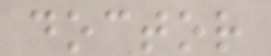doctor
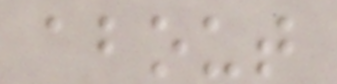about
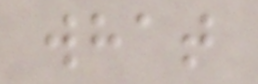what
